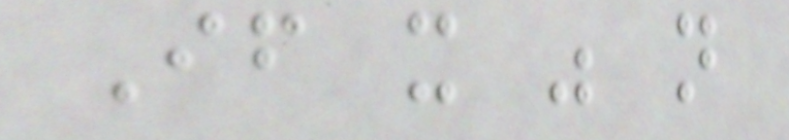If it was not
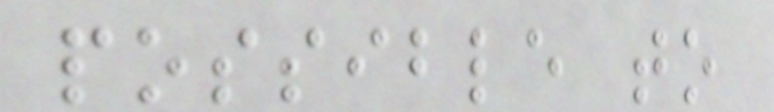possible to
